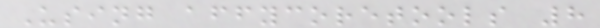Using affycoretools 8
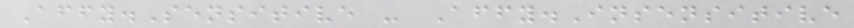Affy.Sensitive - Affy.Insensitive
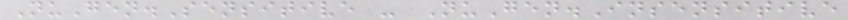NuGen.Sensitive - NuGen.Insensitive
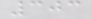303
